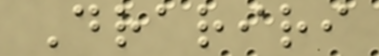Drariri
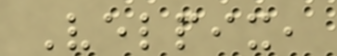Velpix,
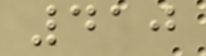410
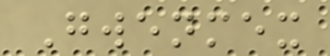Gwenmex
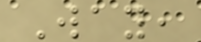Way,
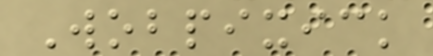Wobpixick
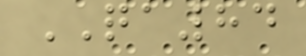QA84
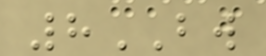8BW
